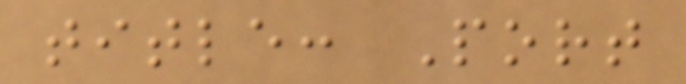title: Port
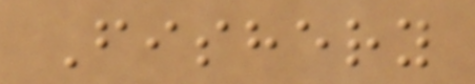Fishery
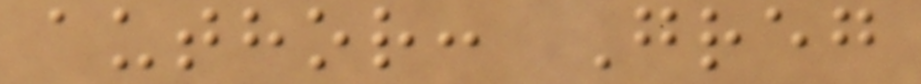author: Greg
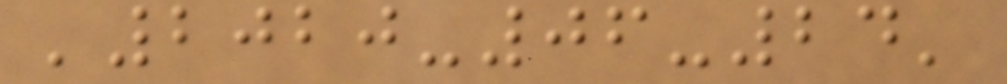'2020-06-24'
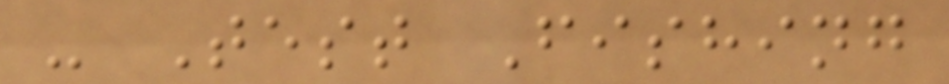- Test Fishing
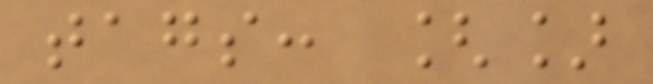tags: []
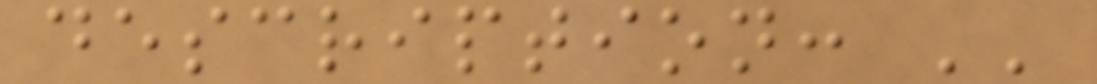description: ''
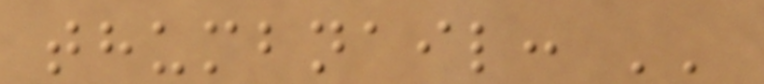thumbnail: ''
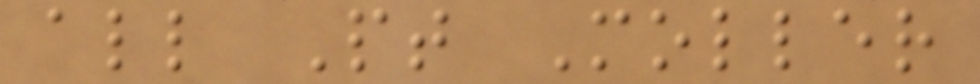all Pt Moller
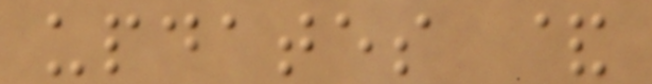updates &
